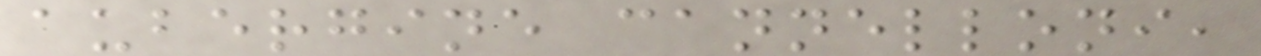aubergine cannelloni,
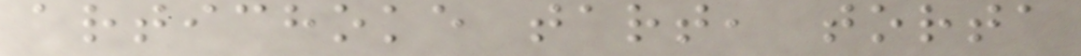artichoke tart, torta
